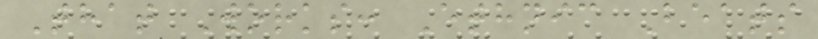That Works: Ethnic Beats
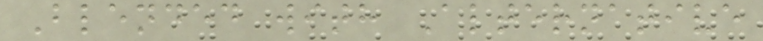Blended with Alternative
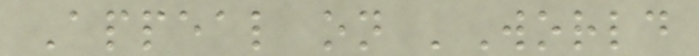Appeal on 'World
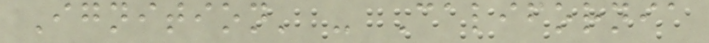Ignition' - California
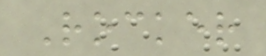Rocker
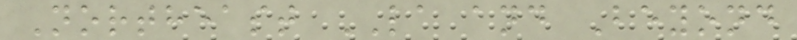Northeast LA and Beyond
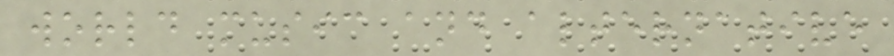world music and alternative
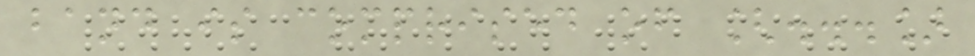band is comprised of [...]
